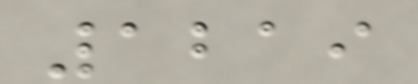1219
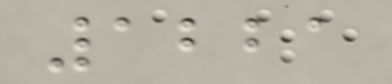1221
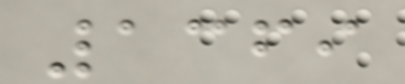1369
